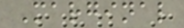Marginal
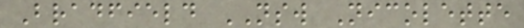Bradfield NSW Nicolette
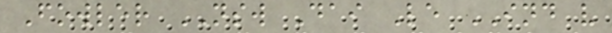Fowler NSW Dai Le IND v
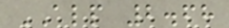ALP 2.68
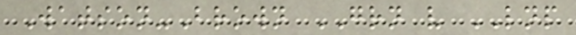Watson-Brown GRN v LNP
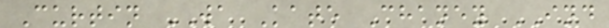Curtin WA Kate Chaney IND
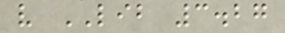v LIB 3.27
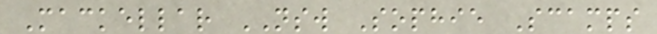Mackellar NSW Sophie Scamps
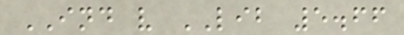IND v LIB 5.66
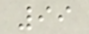99
